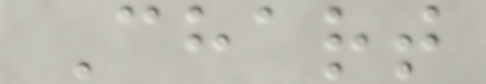Chart
